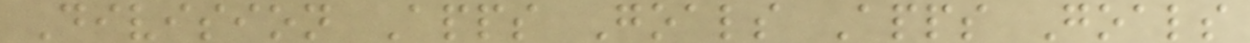Division Apps Goals Apps Goals
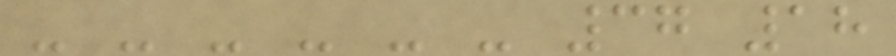- - - - - - 37 18
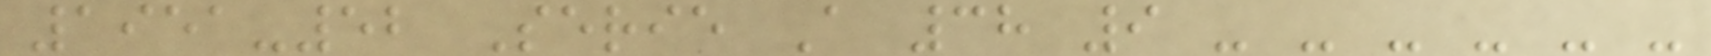1951-52 Serie A 38 9 - - - - - -
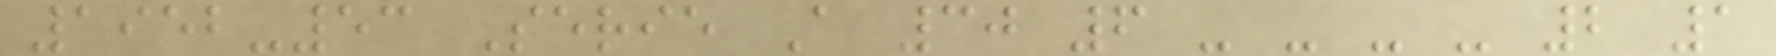1952-53 Serie A 30 6 - - - - 2 1
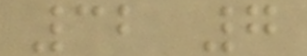32 7
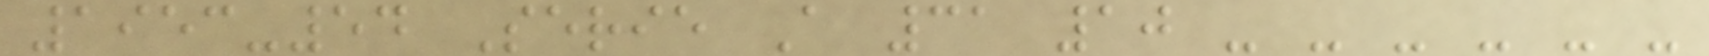1953-54 Serie A 31 10 - - - - - -
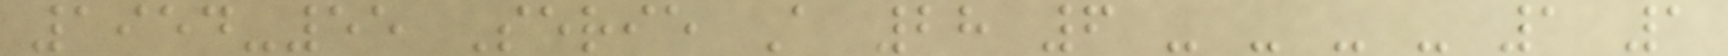1954-55 Serie A 28 6 - - - - 1 1
